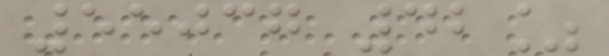55037 42%
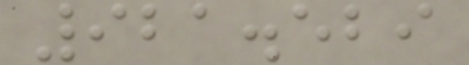921.529
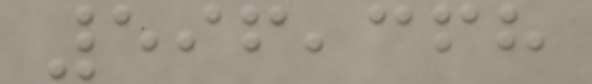596,368
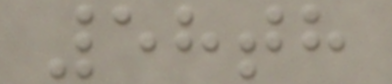58th
